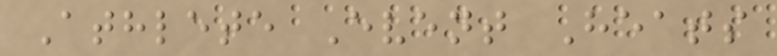Athlete Event Heats
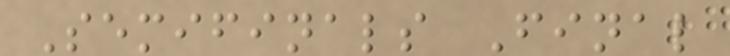Semifinals Final
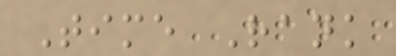Time Rank
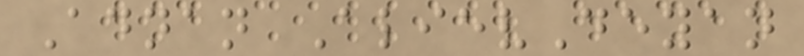Adnan AlievDeyan
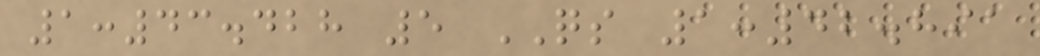1:43.428 5 QS 1:42.891
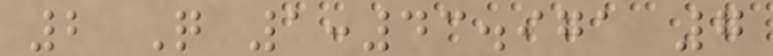2 Q 1:43.971 7
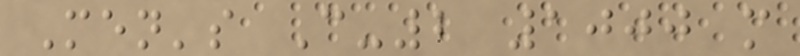Men's C-2 1000 m
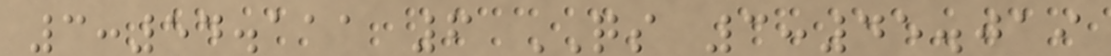3:54.111 6 QS 3:45.019
